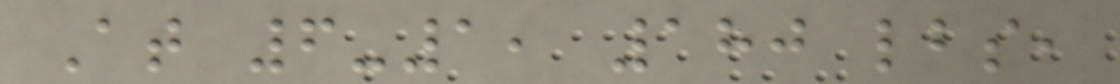At 6-1, 180 lbs,
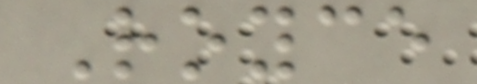Royce
